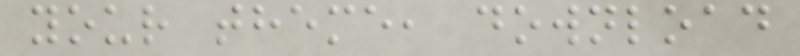your theme, download
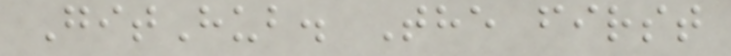GitHub. The first
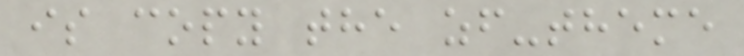is copy the zf-theme
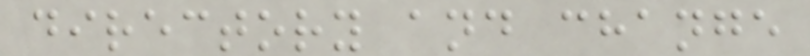directory and change
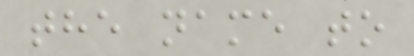the name to
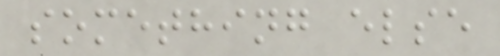something else
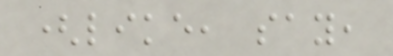(like, say,
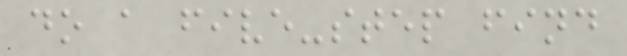do a five-step find
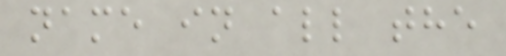name in all the
